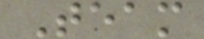Team
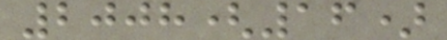2008(16)
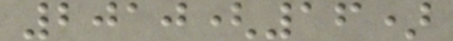2010(16)
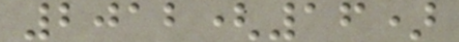2012(16)
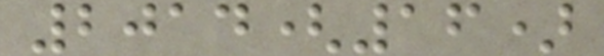2014(16)
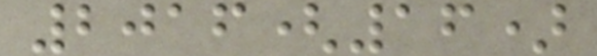2016(16)
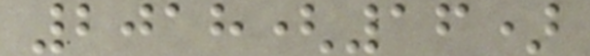2018(16)
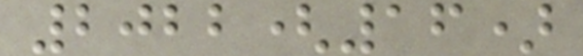2022(16)
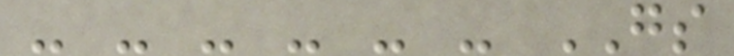- - - - - - GS
